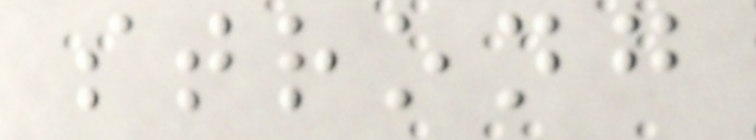strong
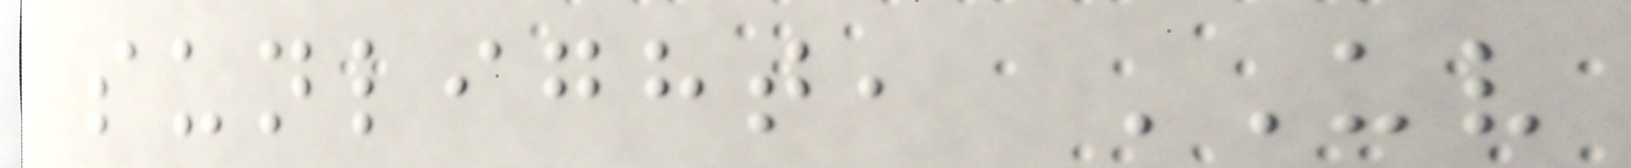sunlight, UV
